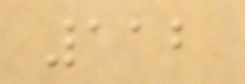112
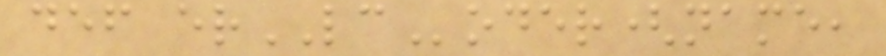def erLCoder(name,
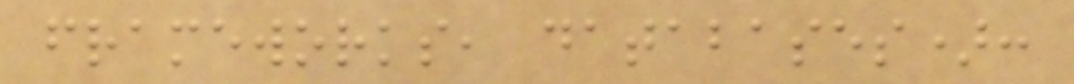frameworks, databases):
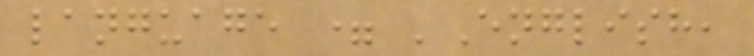language = 'English,
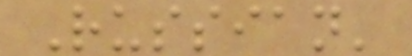Russian'
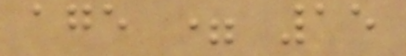age = 15
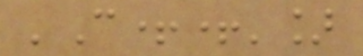'C++']
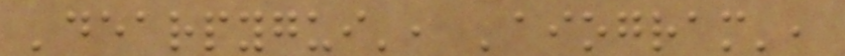'dearpygui', 'aiogram',
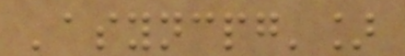'asyncpg']
